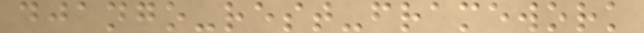django-rest-framework
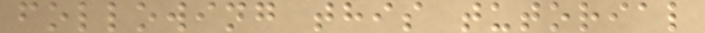following this tutorial
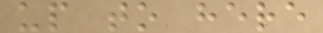up to here
